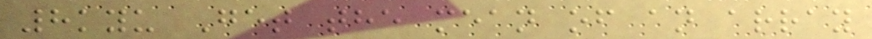8kyu Get the mean of an array
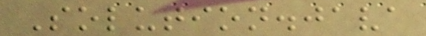Solution.java
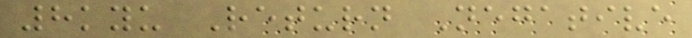8kyu Return Negative
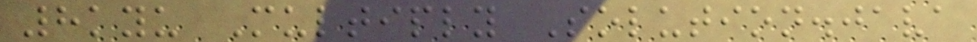8kyu Multiply Solution.java
